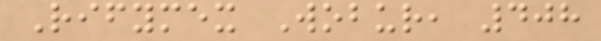Rifymex Wobur, 408
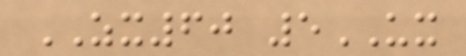ZX60 5UX
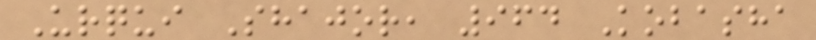Urqui Shajor, 964 Kobasha
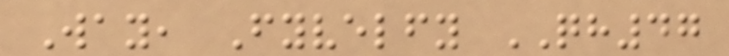Way, Fyvelfy QH47
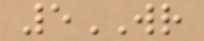5WR
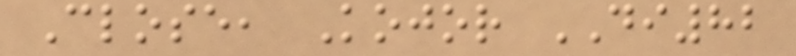Close, Kojor DI82
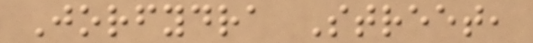Jorfydra Street,
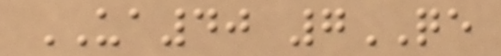UA40 7QE
